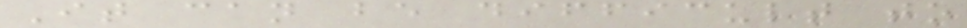It can be difficult to
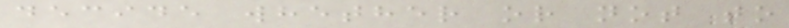decide whether or not to
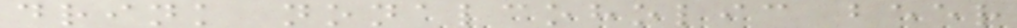drink nonalcoholic beer
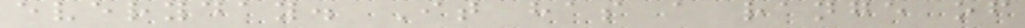everyday. It has a range of
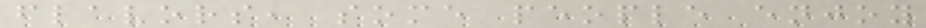flavors, some people enjoy
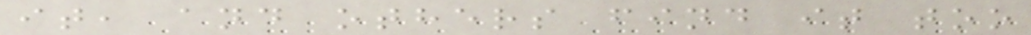it, and others find it too
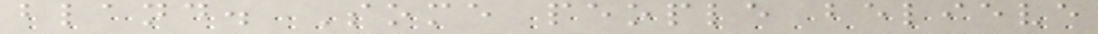bland. Some people believe
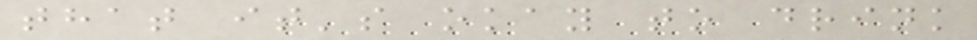that it's okay to drink
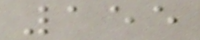155
